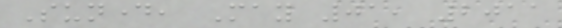Sunday, May 01, 2011
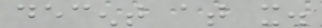decent at it.
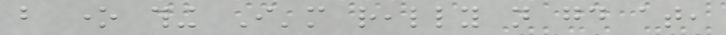but one thing I'm really not good at,
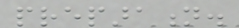preparation.
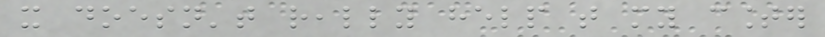it doesn't really help that my counter
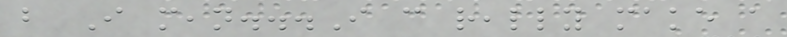but I mean...I can really make a
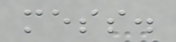mess.
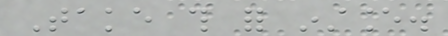Take this for instance.
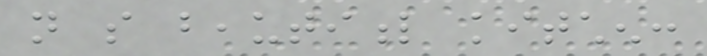not so beautiful kitchen:
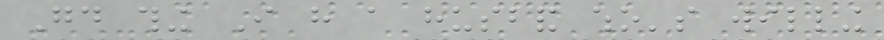Good thing I have a husband who's willing
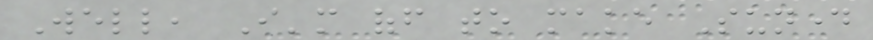Well, I'm off to make Sunday
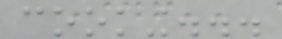cooking...
